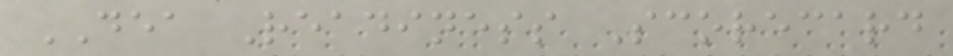DEA Readiness Scorecard
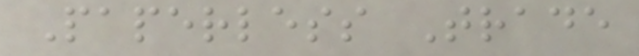Paperless Trade
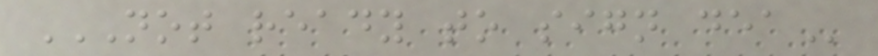NOT READY TO SIGN DEA
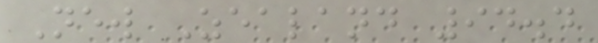New Zealand 94.4
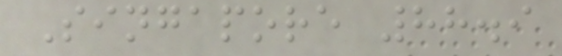Singapore 88.9
